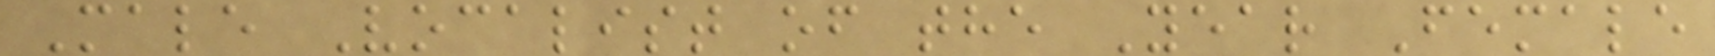Male Vocalist of the Year Female
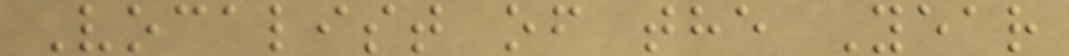Vocalist of the Year
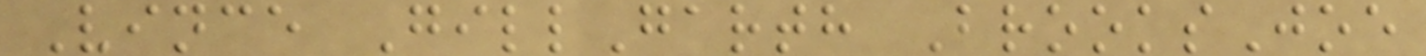Vince GillGarth BrooksJoe
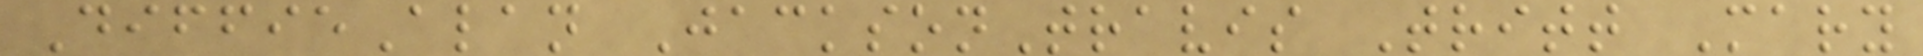DiffieAlan JacksonTravis Tritt Mary
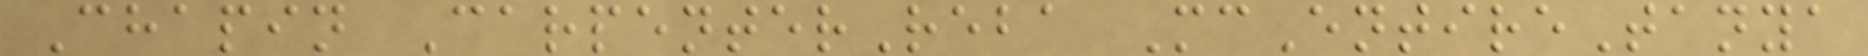Chapin CarpenterReba McEntireTanya
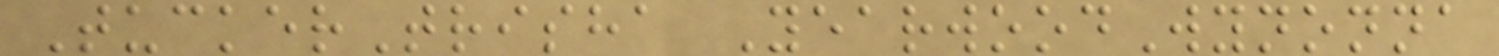TuckerTrisha YearwoodWynonna
